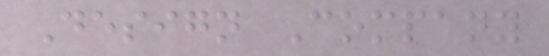Design Company
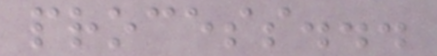process...
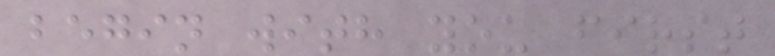begin with you first
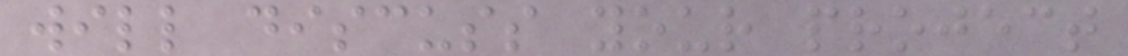will discuss your project
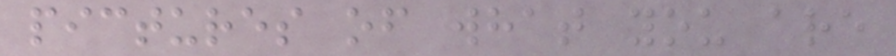pictures of what you are
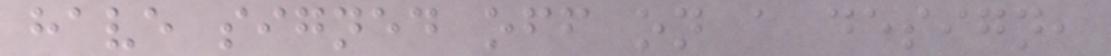have signed off on a design,
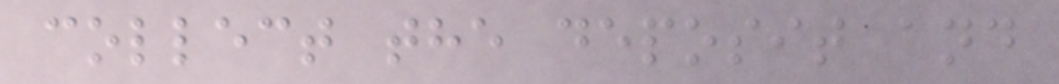collect the deposit and
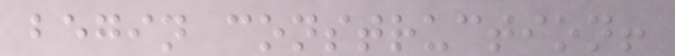begin construction!
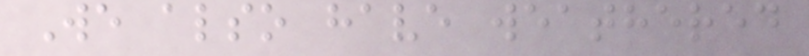We also have weathered
